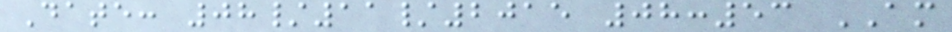Date: 08/11/2015 08:53 AM
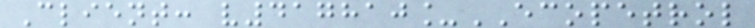Client: v417810_ECOPETROL
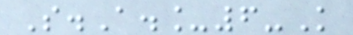S.A._6-K
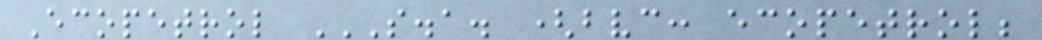Ecopetrol S.A. (BVC: ECOPETROL;
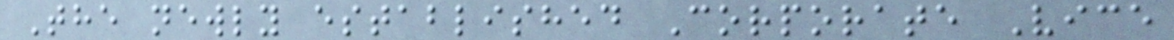The newly established Corporate Vice
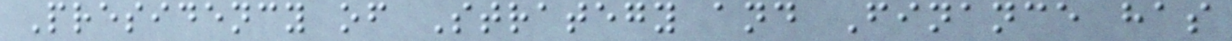Presidency of Strategy and Finance has
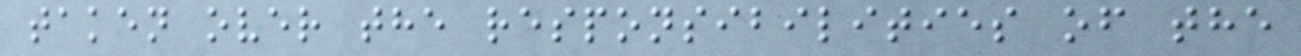taken over the responsibilities of the
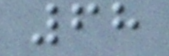68
